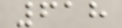618
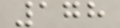178
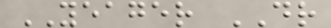YEAGER DR
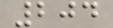204
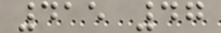415 47
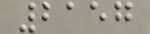2157
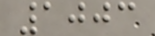1003
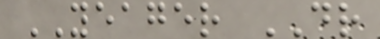YEAGER DR
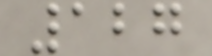127
